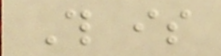This is
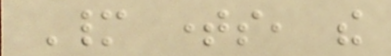Many times, the
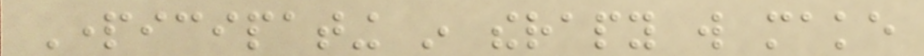Participating in therapy will make
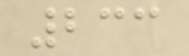233
